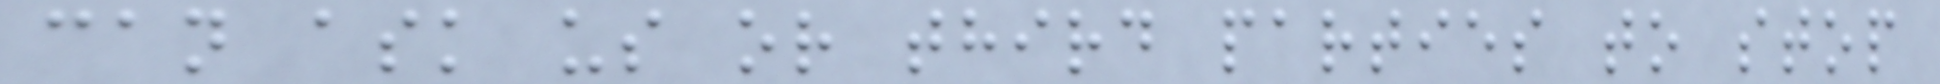can ask us or third parties to stop
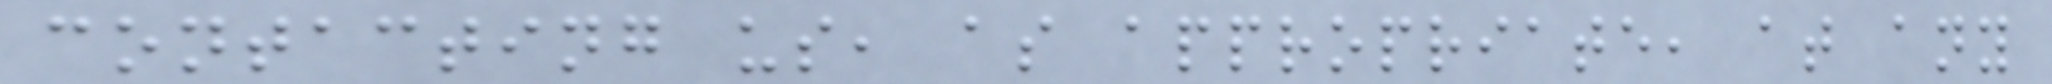contacting us, as appropriate, at any
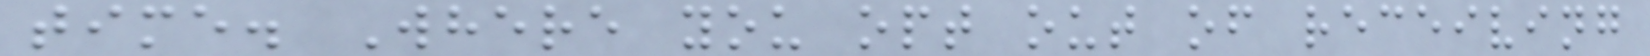time. Where you opt out of receiving
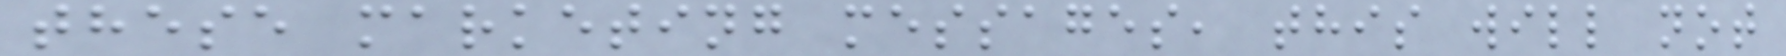these marketing messages, this will not
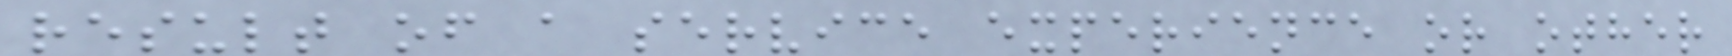result of a service experience or other
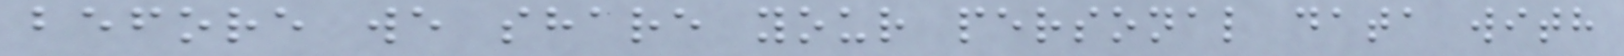before we share your personal data with
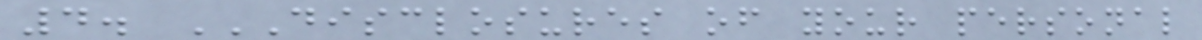4. DISCLOSURES OF YOUR PERSONAL
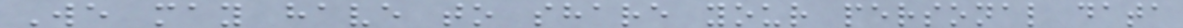We may have to share your personal data
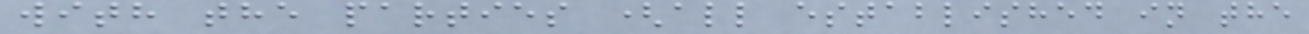with the parties (all established in the
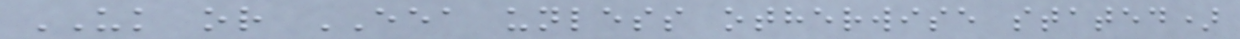UK or EEA unless otherwise stated)
